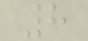8
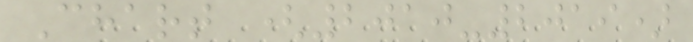Chart (2010-2019)
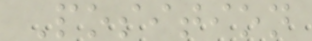Position
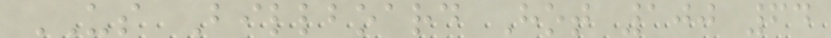US Billboard Hot 100 64
